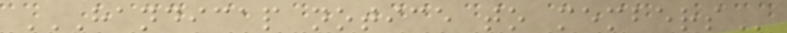HANDICAP NOTICE TO MEMBERS
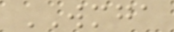WMGA
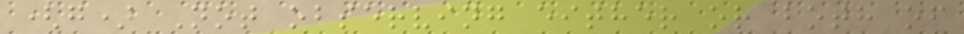(g) Not observing either or both of
